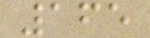165
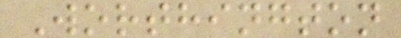Worthington
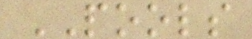POOLS
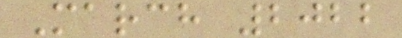March 2022
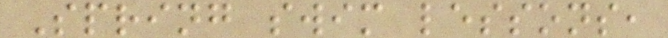Spring swim lessons,
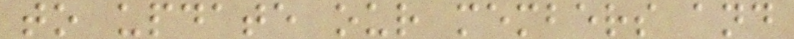to update our members and
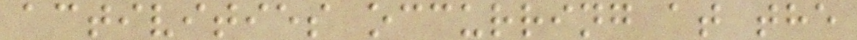activities occurring at the
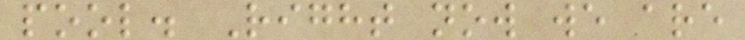pool. Right now we are
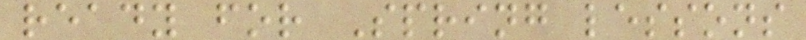ready for Spring lessons
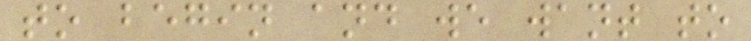to begin and we want to
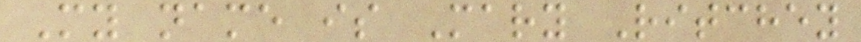My name is Mary Ritchey
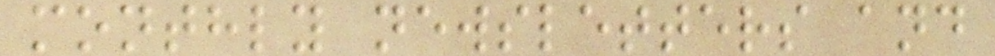monthly newsletters and
